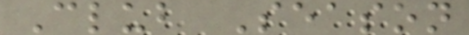Club Season
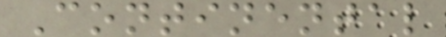Continental
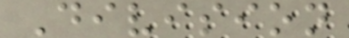Division
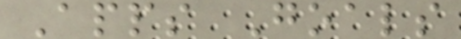Apps Goals
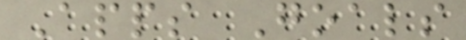Apps Goals
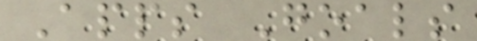Apps Goals
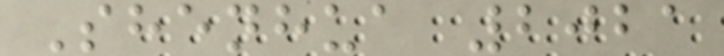Shenhua 2021
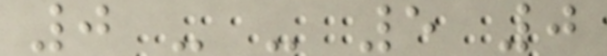0 - - 5 0
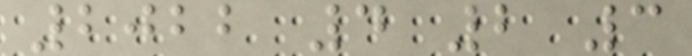2022 4 2 3
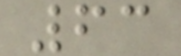63
